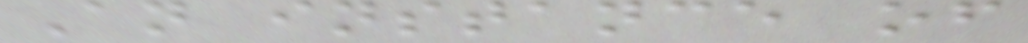An instance of
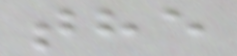the
